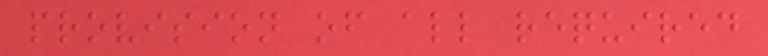provision of all required
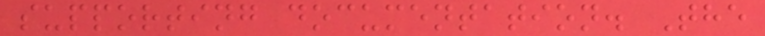supporting documentation. The
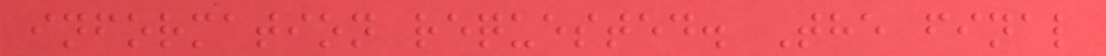information requested. The final
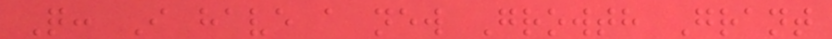Q: I have a new Growth Grant
